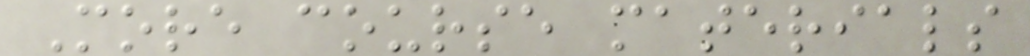More course materials
